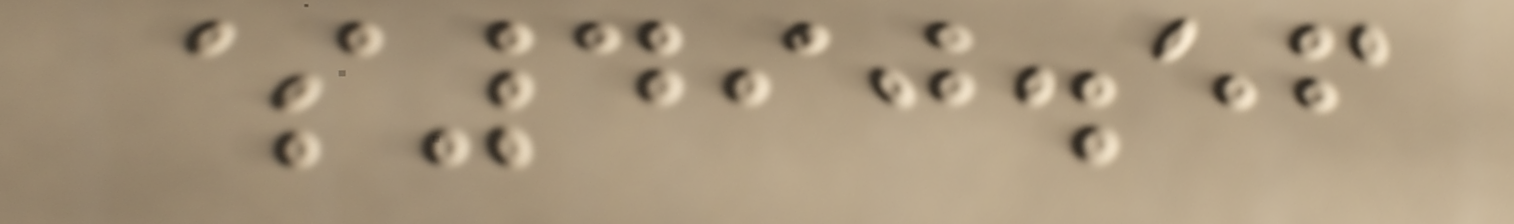$490.56
